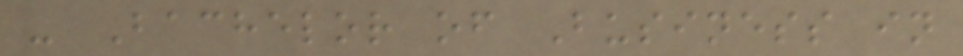- Bachelor of Business in
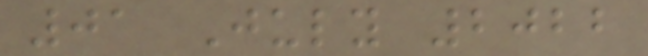01 July 2022
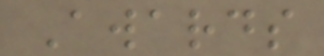Awards
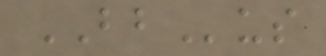BBus
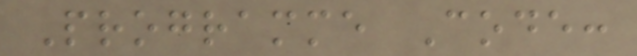Programme Code:
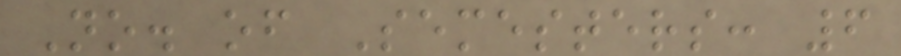No. of Semesters: 6
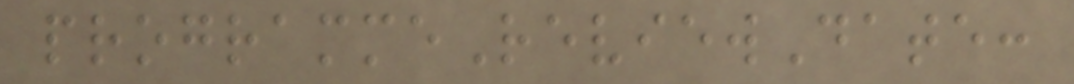programmeReviewDate:
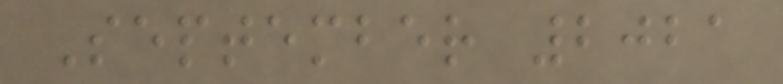September 2021
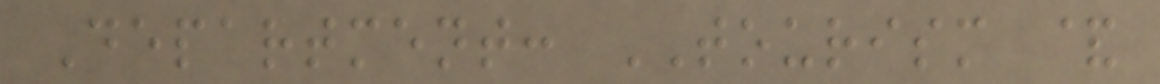Department: TOURISM &
